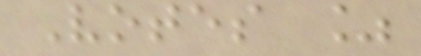Votes %
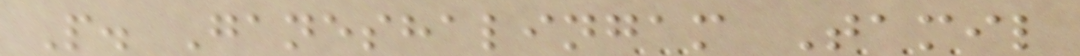P. Ganeshalingam Tamil
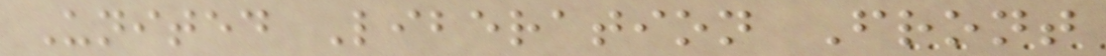United Liberation Front
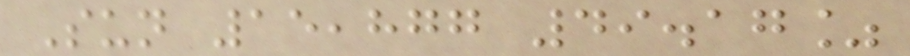Sun 15,877 49.17%
